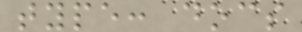type: docs
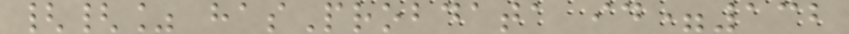{{% hasProbdata id=132
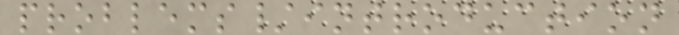problems/introduction
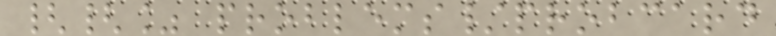{{% problems/probcard
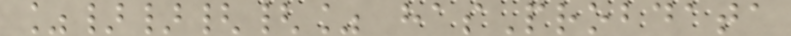%}}{{% hasProbdata
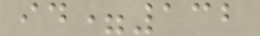id=132
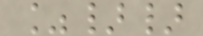%}}
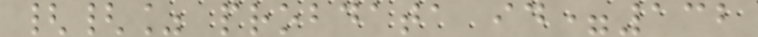{{% probdata id=132
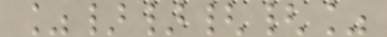%}}{{%
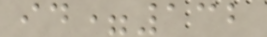id=132
